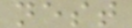nest
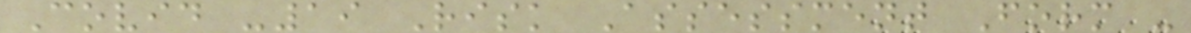Covid -19 Risk Assessment Form -
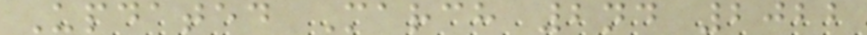Updated March 2nd 2022
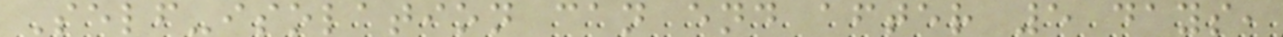Self-isolation can end after 5 days,
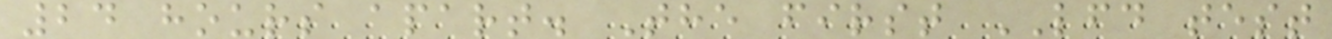24 hours apart. The first LFD test
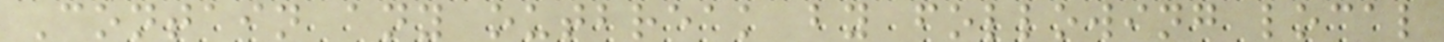Contain any outbreak by following local
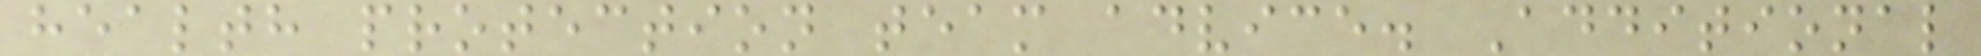health protection team advice. Additional
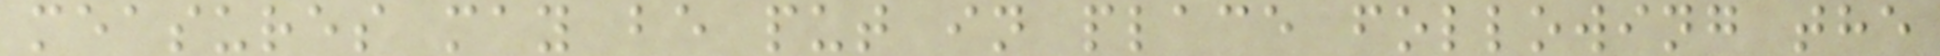measures may be put in place following the
